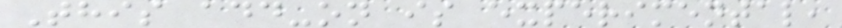This add-on is experimental,
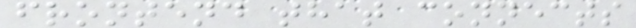frontend that connects
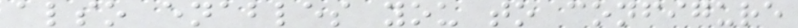also enables you to configure
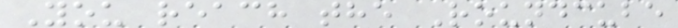You reach the Roundcube
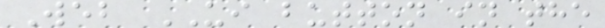Web UI button in the
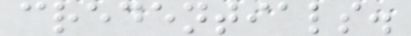credentials.
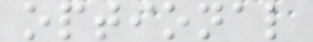optional
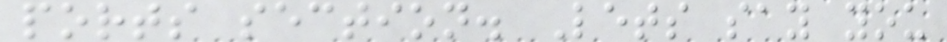ports section. Lets say you
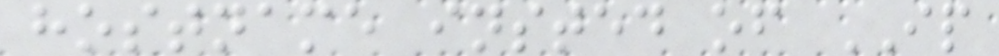hostname insted of IP
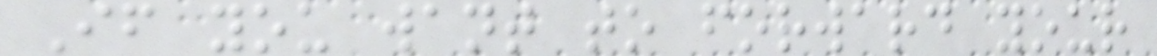If you want to forward your
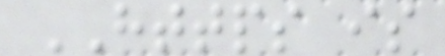HTTPS is
